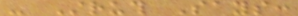- Struth Says:
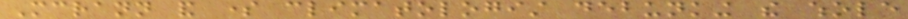Mcrann and some climatologist debunking the whole
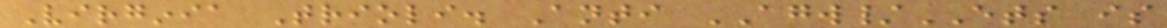Virginia Trioli. Anti AGW/ETS is
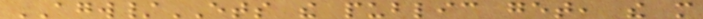AGW/ETS the public get, the more
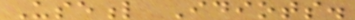Useful Idiots.
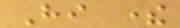Hi there
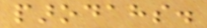parodahs.
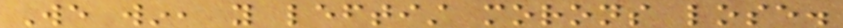We win, you leftist morons lose.
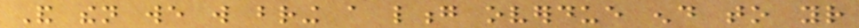And then we will bring a long overdue end to your
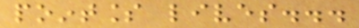pointless lives...
